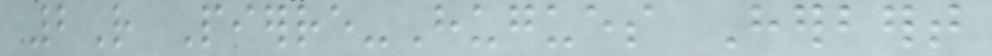2R Pierre-Hugues Herbert
